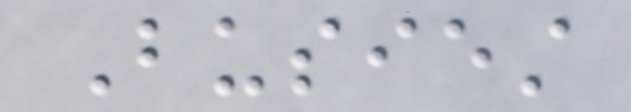Busiest
